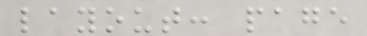layout: page
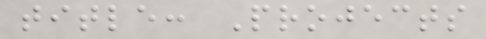title: Projects
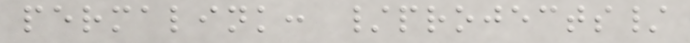permalink: /projects/
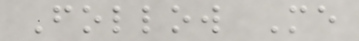Follow Me
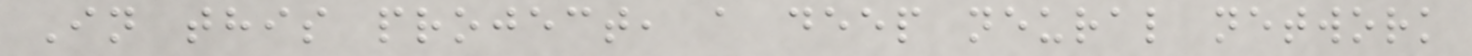In this project, a deep neural network
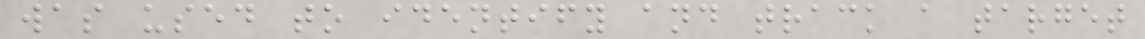was used to identify and track a target
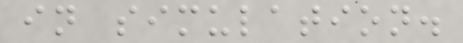in simulation.
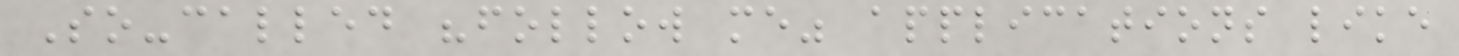So-called "follow me" applications like
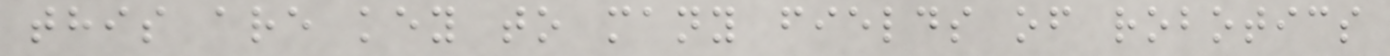this are key to many fields of robotics
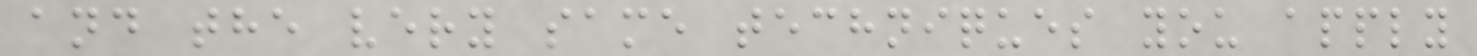and the very same techniques you apply
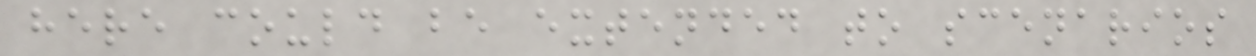here could be extended to scenarios
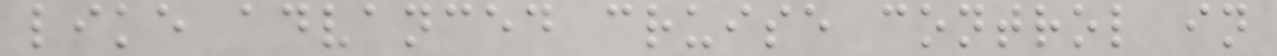like advanced cruise control in
